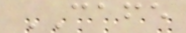CAFE
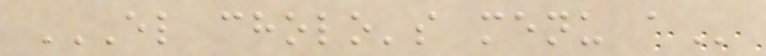EL CHOLO'S MENU A
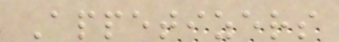Appetizers
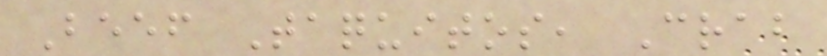Beef Taquitos, Crab
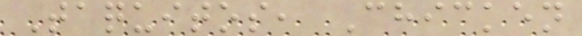Taquitos, Chicken
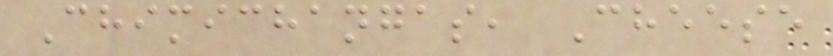Chimichangas, Cheese
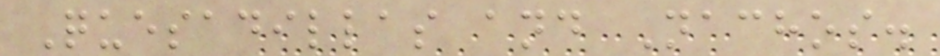Quesadillas and Nachos.
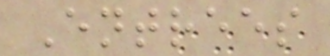Entrees
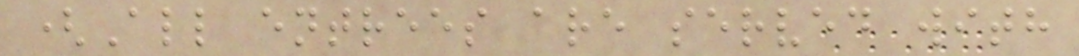(All entrees are served with
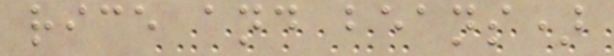rice and beans)
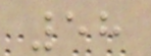58
